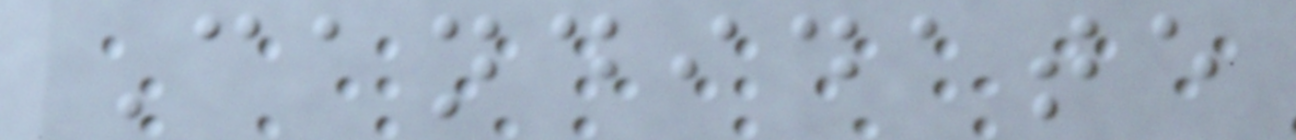Candidate
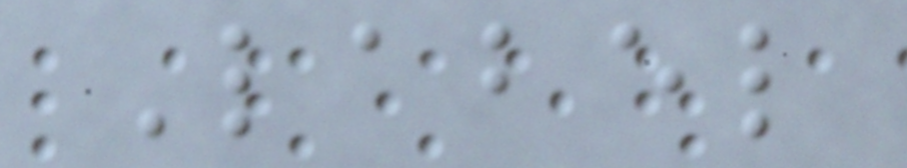Label
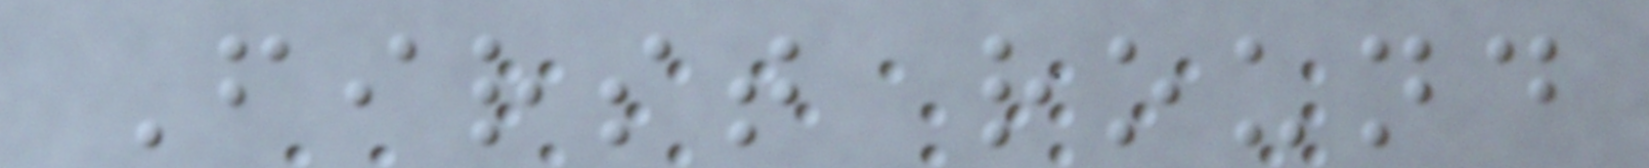First round
